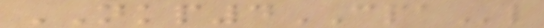NKP4CPAl
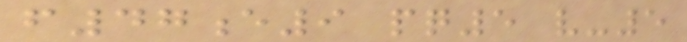f47e9 pq5 v-5
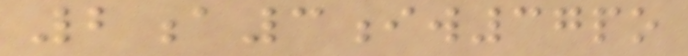2a3iw37po
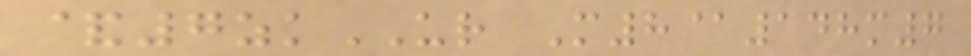&7zkUR M8@148m7
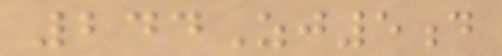244Zj5d
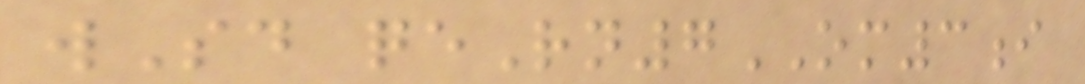wSd qeRn7OM3i
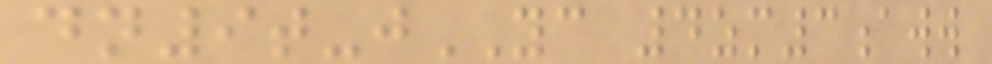dn9t-jYC 4zm3aww
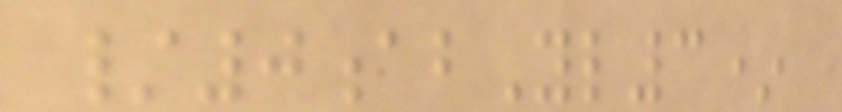/0abYl3*
